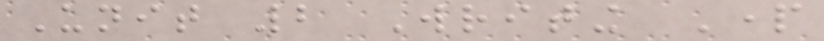Unit 2 Writing Part
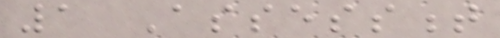1 Assessment
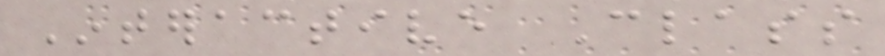Interactive Class
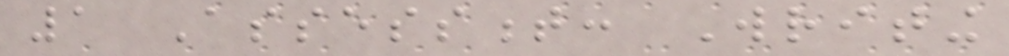1 Assessment: Writing
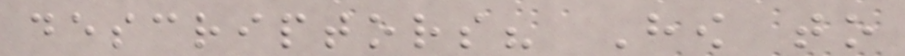descriptors? How to
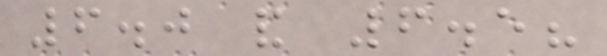6.0 and 6.5?
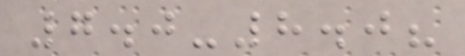7.0-8.0?
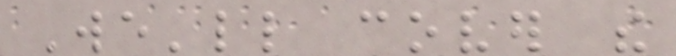We'll cover the
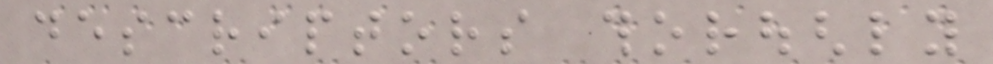descriptors thoroughly
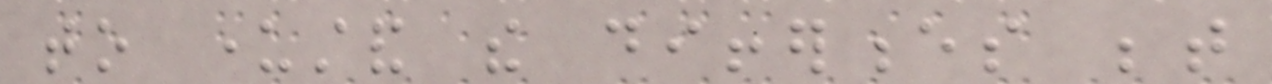to understand the differences between
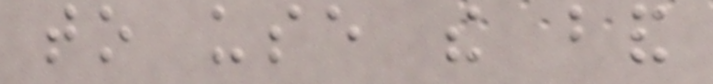to use the band
